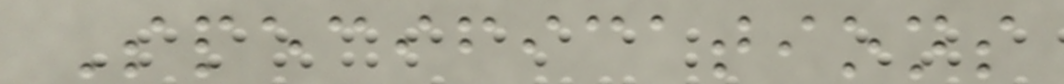Specifications
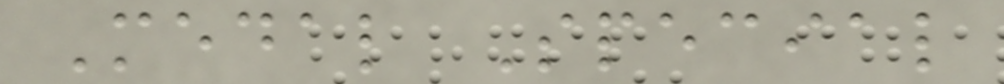Medal Special
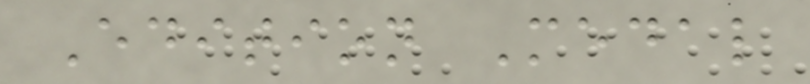Edition Medal
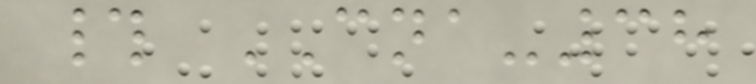# CNA-38
